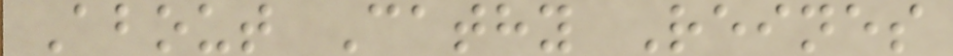About Cathy Reines
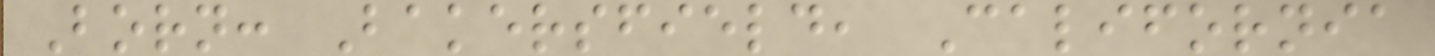Born: Bakersfield, California
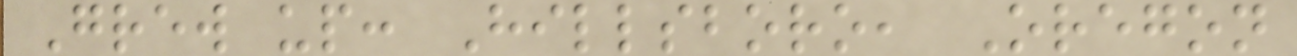Grew up: Hillsboro, Oregon
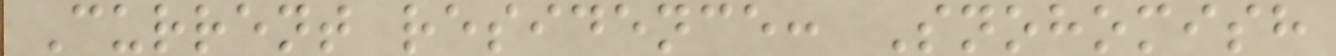Current residence: Snohomish
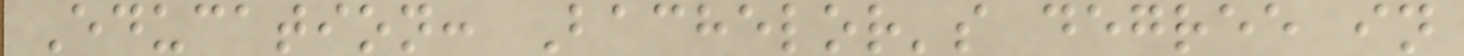Education: Bachelor's degree in
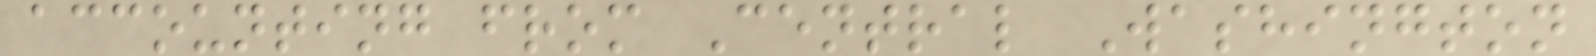accounting from Central Washington
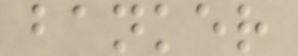banker
